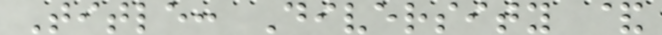Title: Diversity &
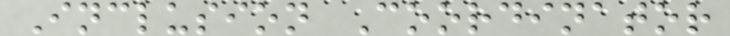Inclusion Coordinator
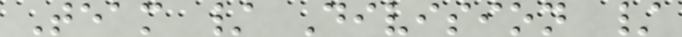Team / Division /
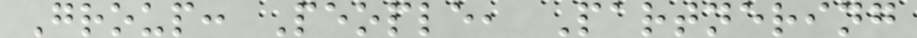Group: People, Partnering
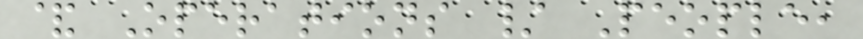& Operations / People,
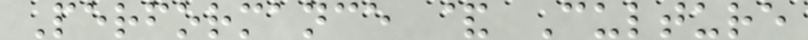Performance & Culture
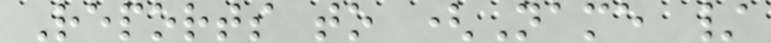Reports to (Name /
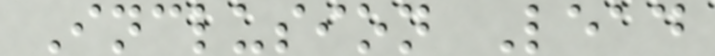Inclusion Lead
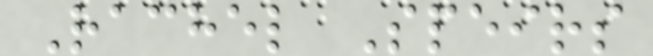Rachel Speirs
